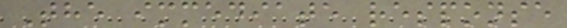The immediate response
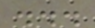...
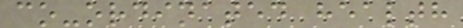co-ordinated health
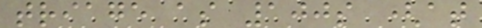triage as 100s (at
